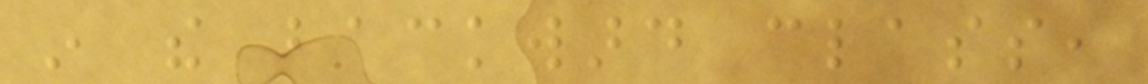in the backward class,
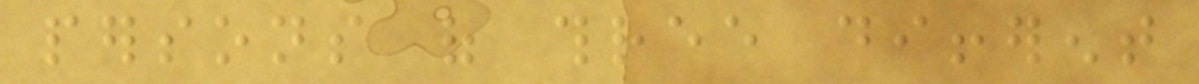persons of three different
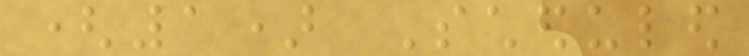(1) Scheduled
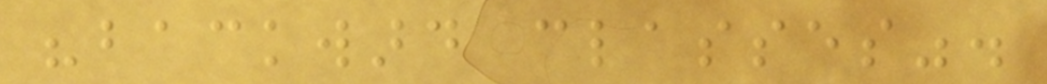"backward classes".
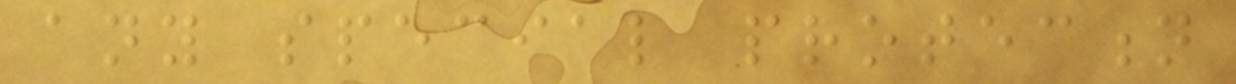any special protection
